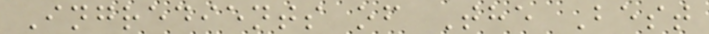Ingredients of The Best
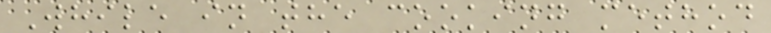While in the cooking method
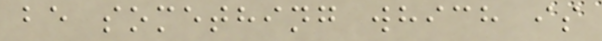be something which is
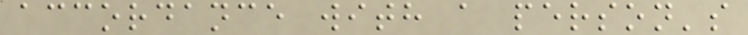accordance with a person's
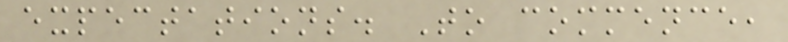expectations. To commence,
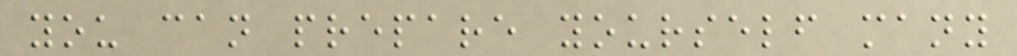you can prepare yourself many
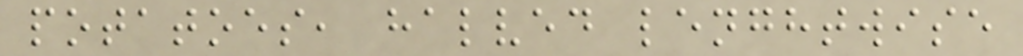potatoes, halved lenghtwise
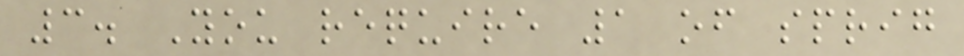3. You require 1 of sprig
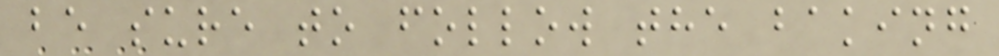be sure to follow the baking
